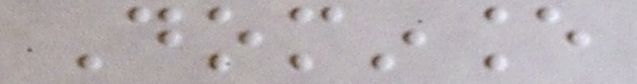Dominance
